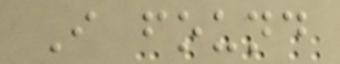I found
